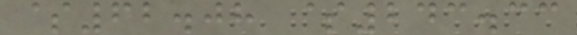$62.08 $243.33
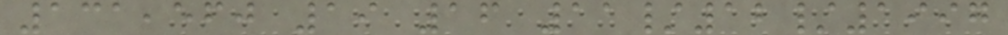131,560 19 16 11/12/1997
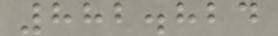882.824
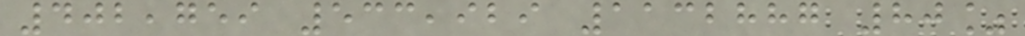402,759 533,929 1132887 80%
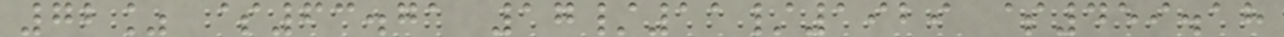72% $63.71 17/11/1929 $459.18
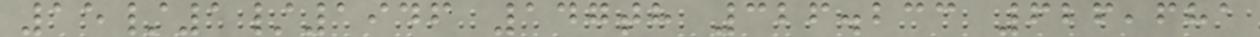15/1/1946 147th 326.233 626,681
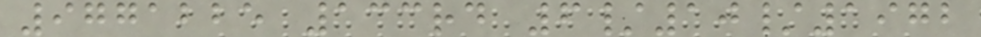9771225 133rd 6/10/1972
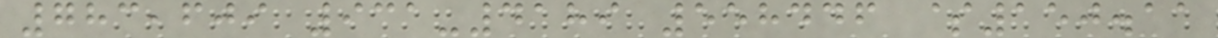783,609 931-4189 558446 $150.11
